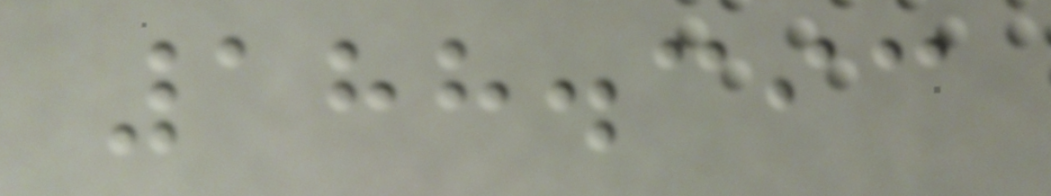188.393
